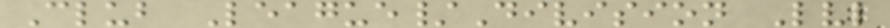Club League/Division Lvl
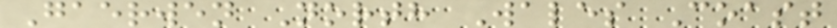Gaerwen North Wales Coast
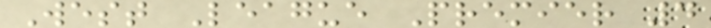West League Premier 4
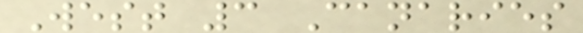West 3 Canaries
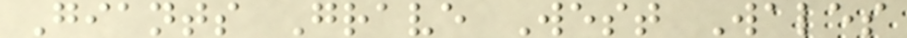Giants Grave West Wales
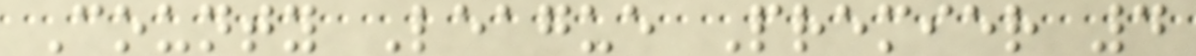County League Premier 4
